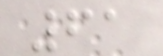61
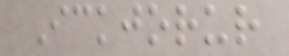Ickjorur
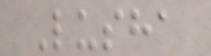Lusha
